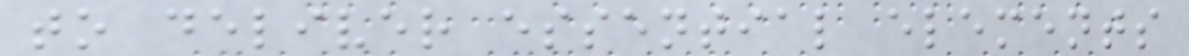to deliver essential elements
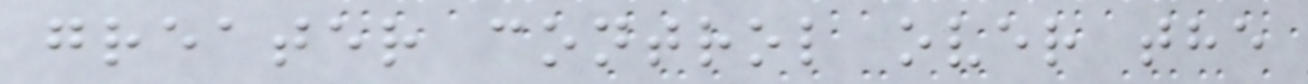greater control over the
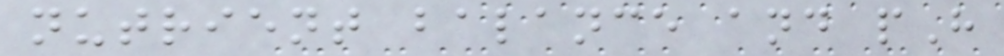nutrient balance and pH
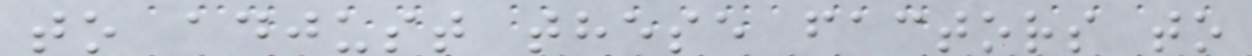to adjust these factors to
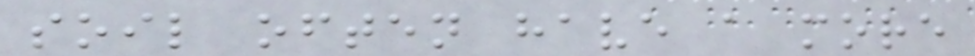soil often have a more
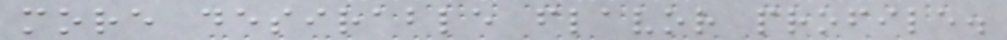more desirable flavor profile.
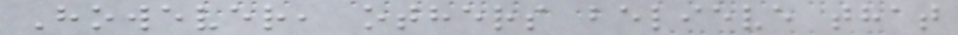However, others believe that
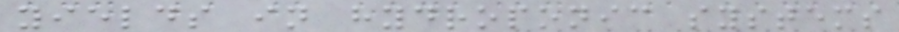yields in hydroponic systems
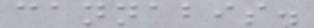cannabis.
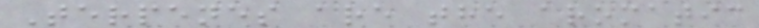Terpenes are the aromatic
